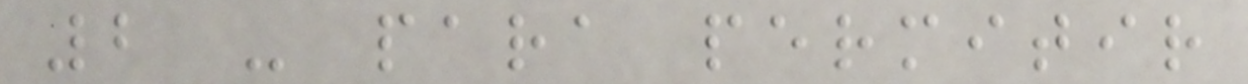2 - para permitir
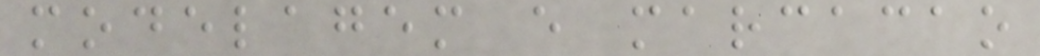modelagem e marcacao
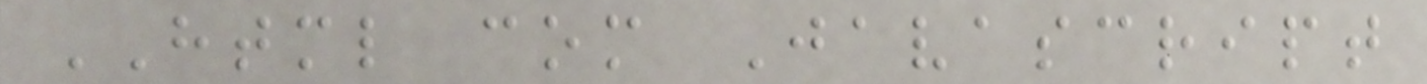HTML com Javascript
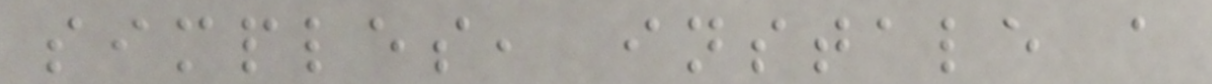simples, instale a
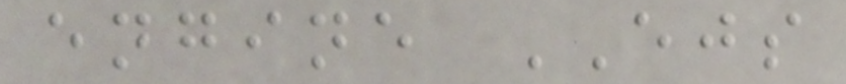engine EJS
